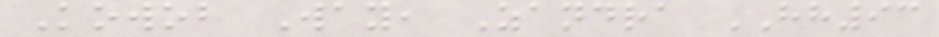Kowob Way, Zandra HH93
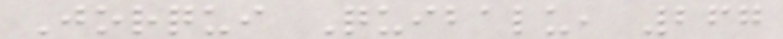Jorqui Quibalu, 267
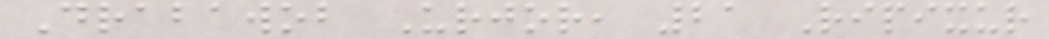Drabawob Urjor, 21 Ripixur
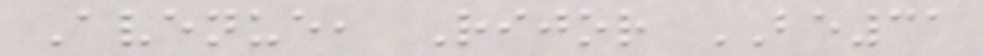Avenue, Rijor BE31
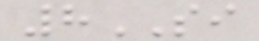8SI
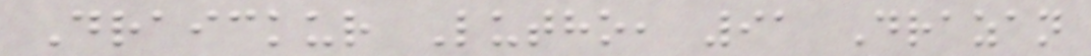Draickur Lutho, 91 Drazan
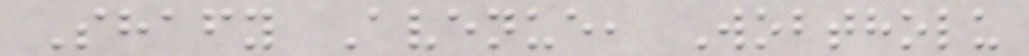Shafy Avenue, Wobtholu
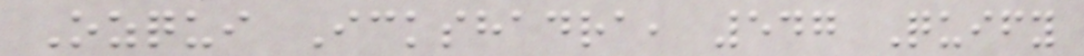Ozqui Ickshadra, 547 Quify
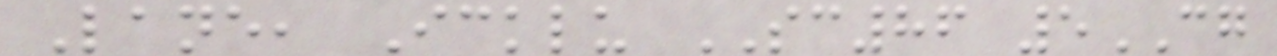Lane, Icklu SC86 5CG
